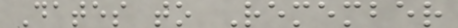Dates to Remember
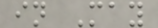in May
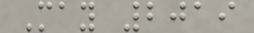May 2019
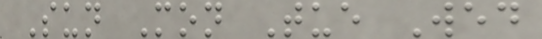Sun Mon Tue Wed
